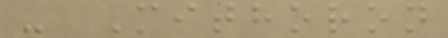- Mithoron
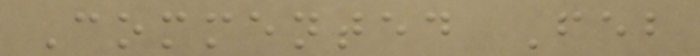Commented Feb
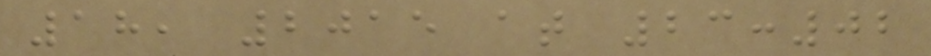18, 2015 at 23:02
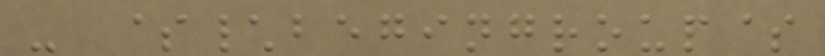- $\begingroup$
